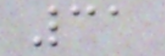31
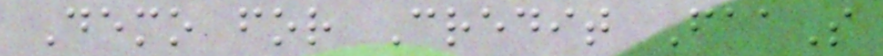Demo for Credit FaaS
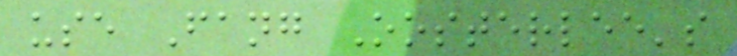use Fang Oosterlee's
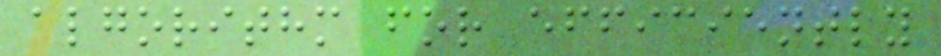algorithm for efficiently
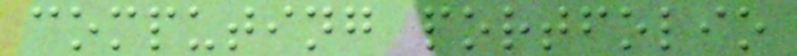computing portfolio
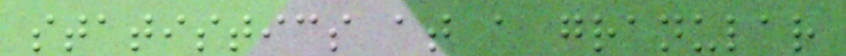statistics at a granular
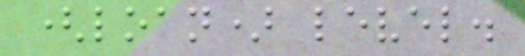(loan) level.
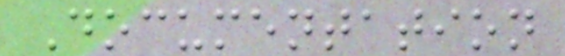Documentation
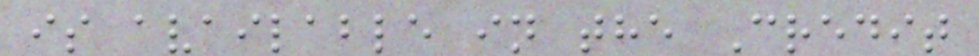is available in the Credit
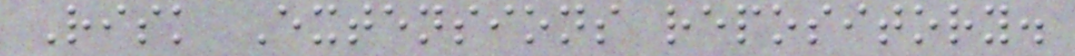Risk Extensions repository.
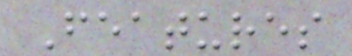Features
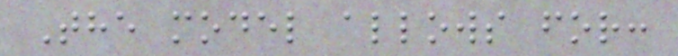The model allows for:
